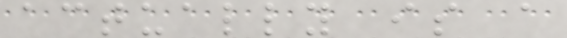actually is a
